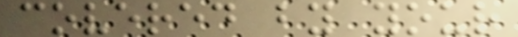covered by your
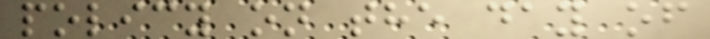policy on the day of
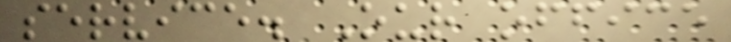service. Our office
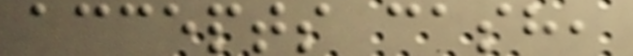accepts cash,
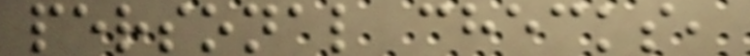personal checks,
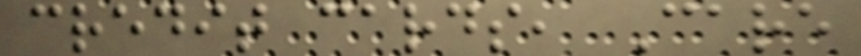credit cards, Care
